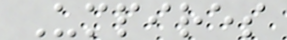Umpires
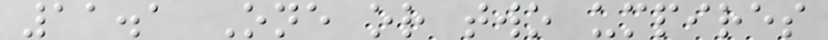11.1 One or two umpires
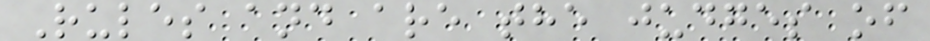Rules and are the judges of
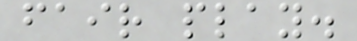fair play.
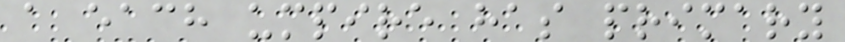a each umpire has primary
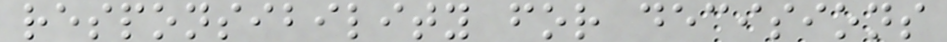responsibility for decisions
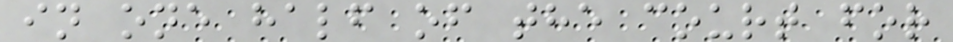in one half of the court for
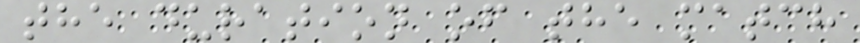the duration of the match
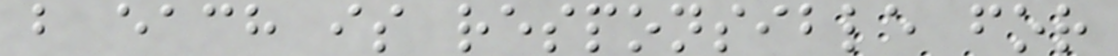b each is responsible for
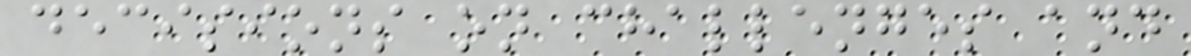decisions on challenges and
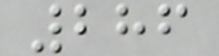286
